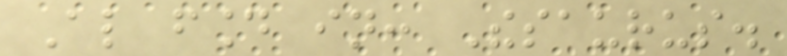Also found in: Thesaurus.
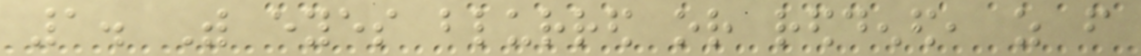1. With eyes blurred or reddened, as from
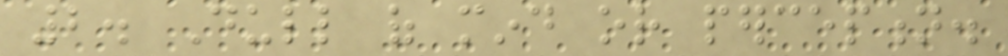2. Dull of mind or perception.
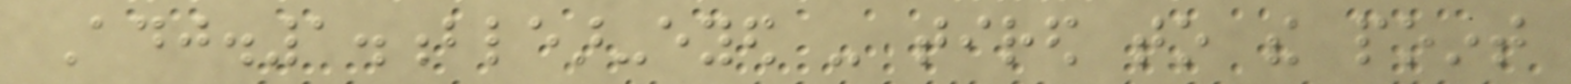Adj.1.blear-eyed - tired to the point
